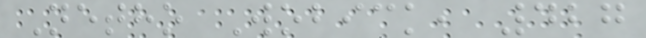Netho Wobick, 427
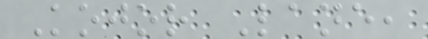Kojor Lane,
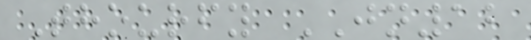Thourfy JN12
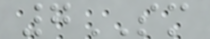7SM
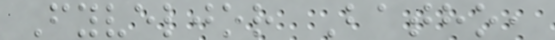Fyveljor Batho,
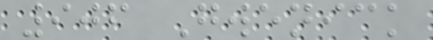906 Gwenick
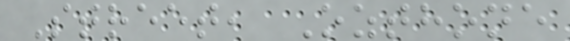Street, Ozthone
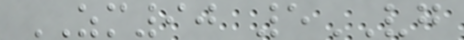ZM90 5VG
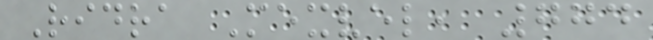Ridra Mexvel, 774
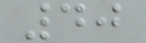40
